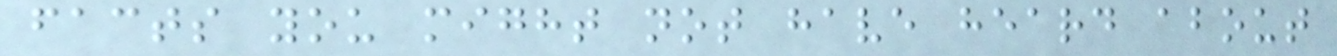facts you might not have heard about
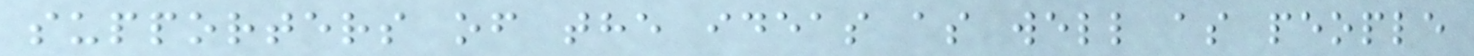supporters of the ideas as well as people
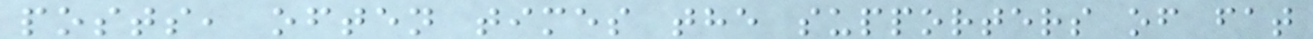posts, often times the supporters of fat
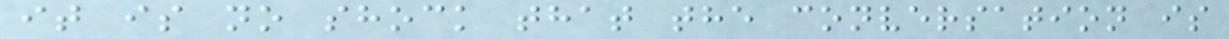it is no shock that the conversation is
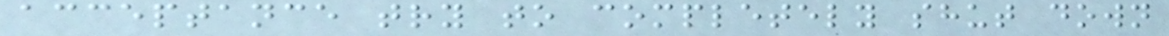acceptance try to completely shut down
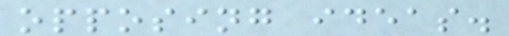opposing ideas.
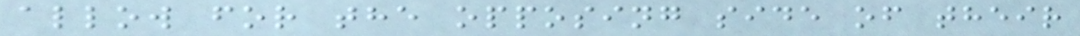allow for the opposing side of their
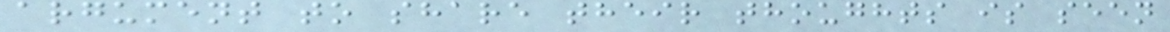argument to share their thoughts is seen
